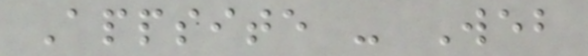Appsite - Web
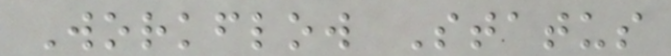Workflow Status
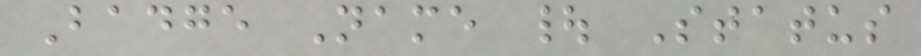Badge Name | Status
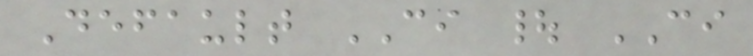Default CI | CI
